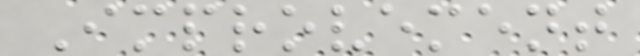Improvement
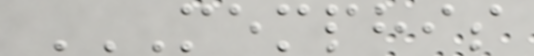MEMPHIS
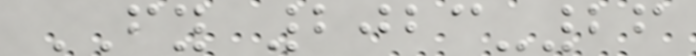FY 2023-26
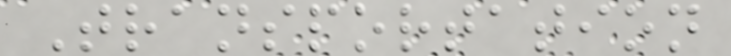Transportation
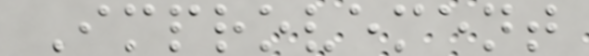Improvement
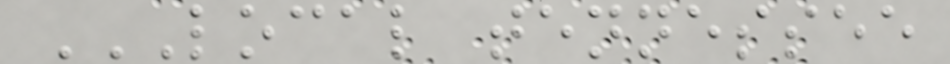LOCAL TENNESSEE
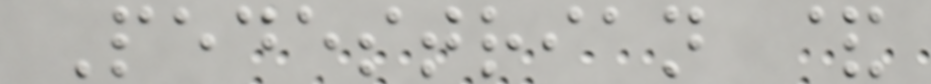Pedestrian &
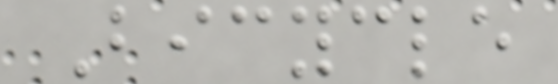Bicycle
